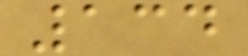134
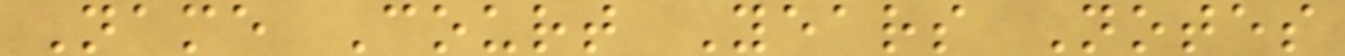Name Court Years Notes
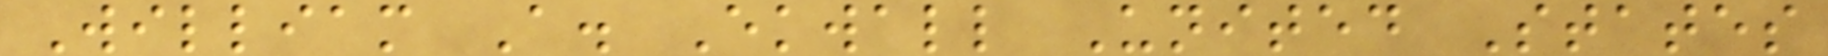William A. Ekwall United States
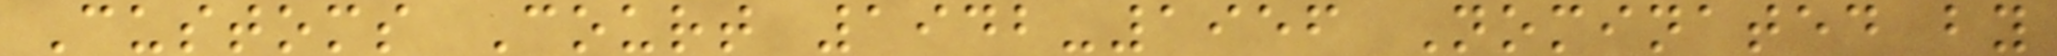Customs Court 1942-1956 Nominated by
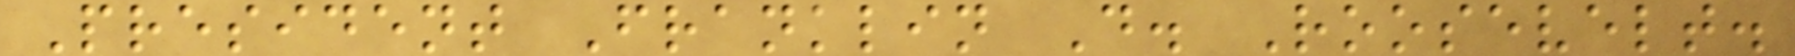President Franklin D. Roosevelt.
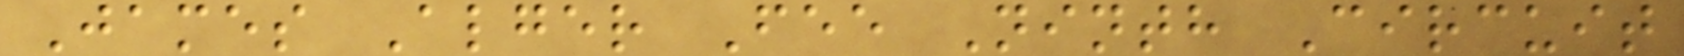James Alger Fee Ninth Circuit
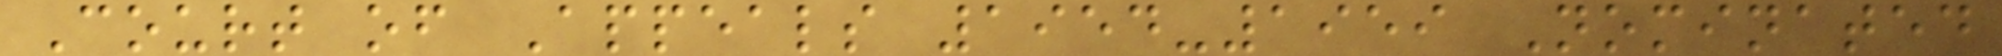Court of Appeals 1954-1959 Nominated
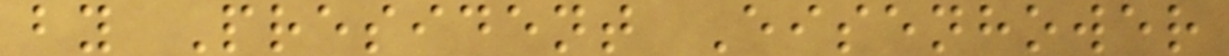by President Eisenhower
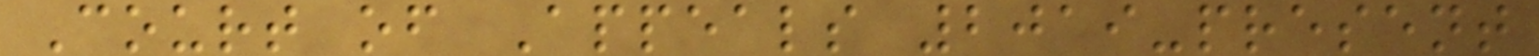Court of Appeals 2019-present
